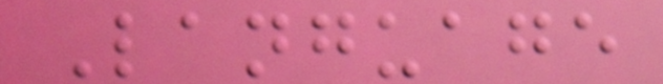Language
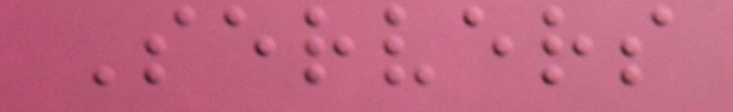Servers
